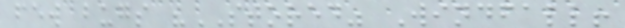few bugs "STORED" Windfall!
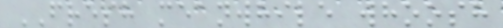FRESH meanwhile whoosh
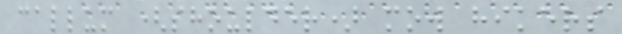callum (shoulder) mow hikers
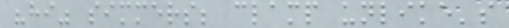"hi" simmers; clamp unlike's
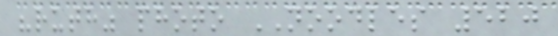"ruth" photo NOODLES 520
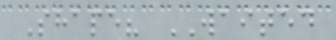Shape? WAITED
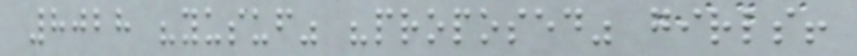8028 "yusuf" "proposed" girls!
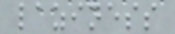laziness
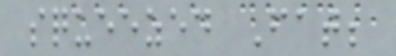squeezed Fat;
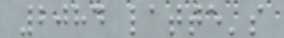2084 latte's
